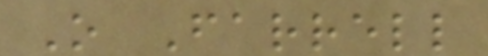O Farrell
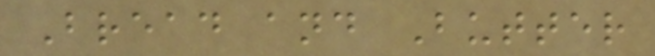Bread and Butter
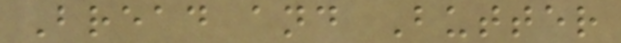Bread and Butter
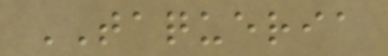TAQUERIA
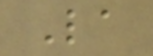La
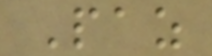Paz
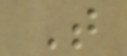T
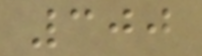300
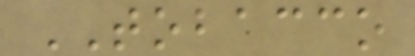TOBACCO
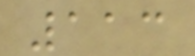113
